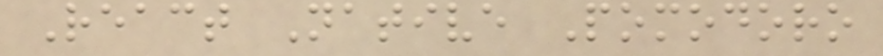React Native Pomodoro
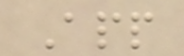App
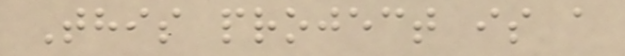This project is a
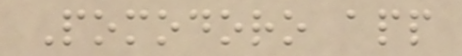Pomodoro app
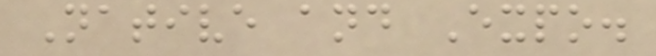Native and Expo.
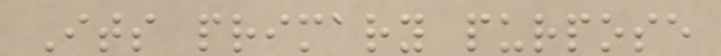Its primary purpose
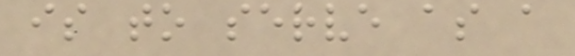is to serve as a
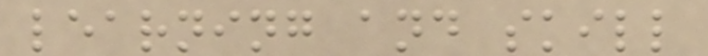learning and skill
